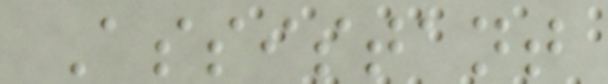Assistant
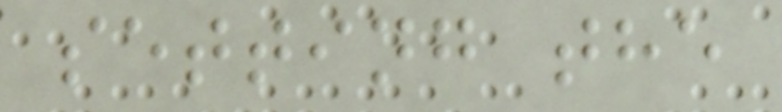setting the
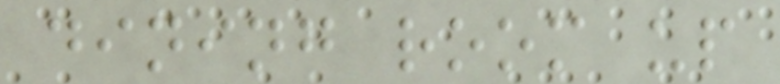dining room up
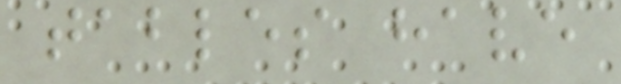tables have
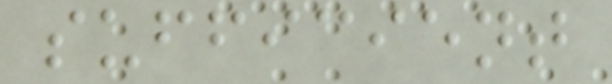sufficient
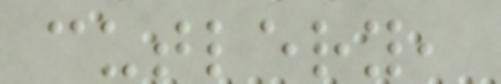cutlery,
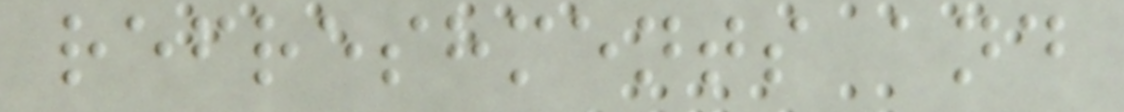refreshments and
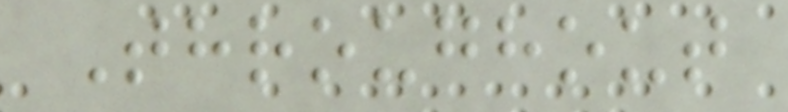Throughout
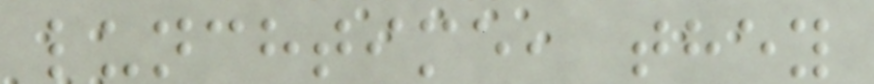lunchtime, they
